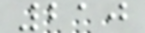210
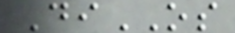DiOS
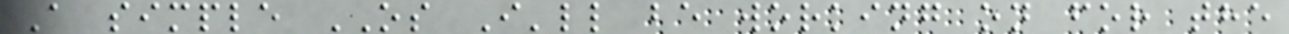A simple OS I'll be working on for the
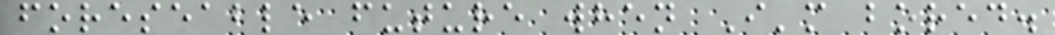foreseable future when I'm bored.
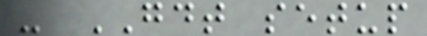- GDT setup
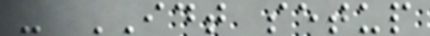- IDT setup
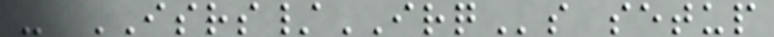- ISRS/IRQs setup
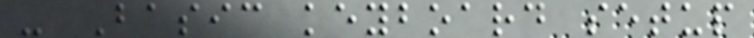- Basic keyboard setup
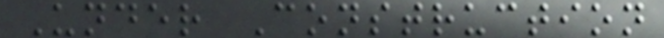Under Construction
